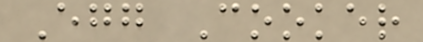Egg Cooker
